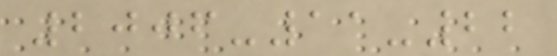2006-11-22
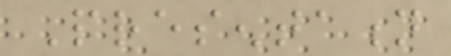Presentation
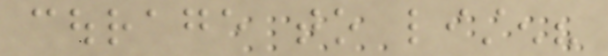courage to listen?
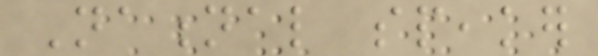National speaker
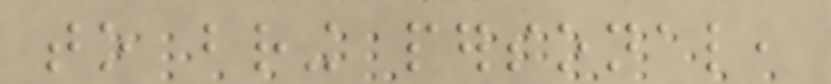to bring personal,
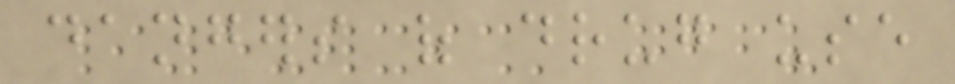dangers of drug use
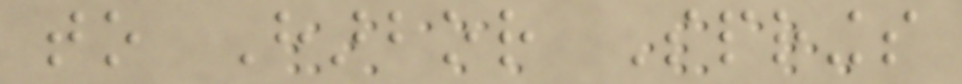to Harbor Springs
